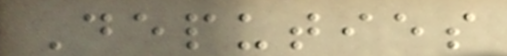Deputies
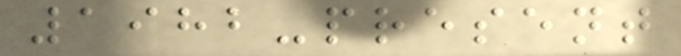1982-present
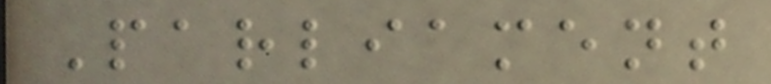Parliament
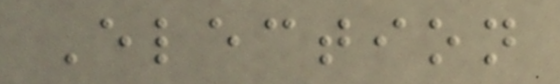Election
